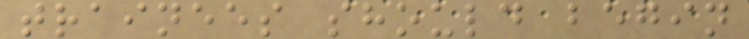trainees should begin
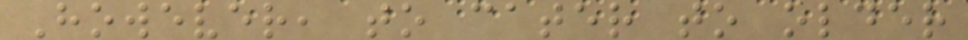However, to cater to older
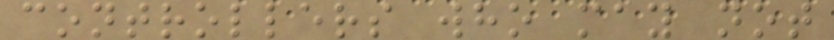controllers who may not
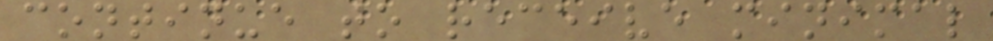continue to receive minimal
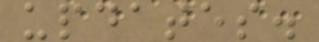updates.
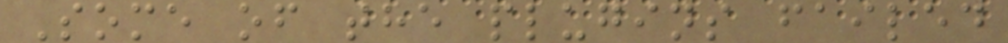Some of the plugins failed
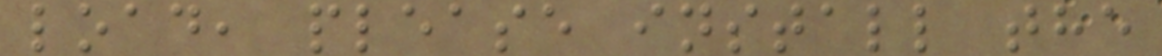load, please install the
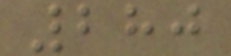280
